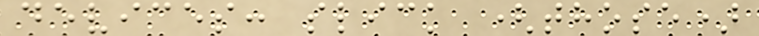devices: slick (those)
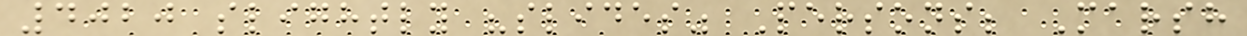4020 slightly "slides" Persons; Marsh
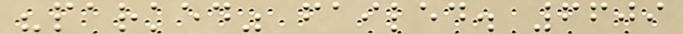"parked" failed. 6609
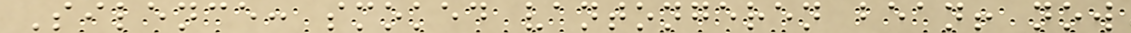Silence: smoked vantongeren bean! now
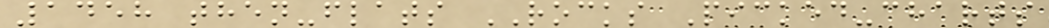1458 then-flats ROCKS Picked-charts
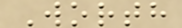Worth
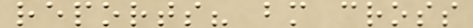reports? bm cross
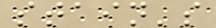stain's
